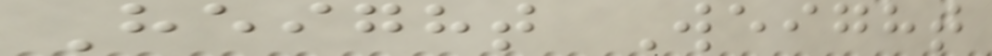Height Weight
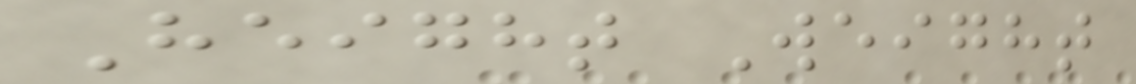Height Weight
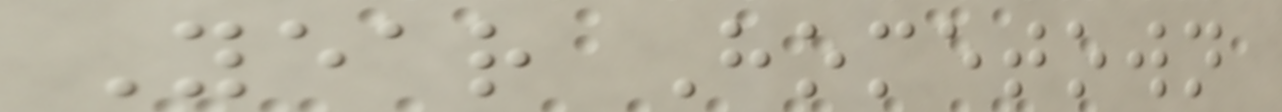Year Hometown
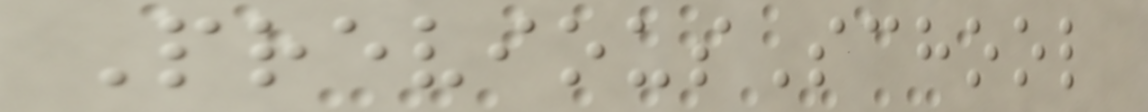PreviousSchool
